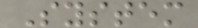System
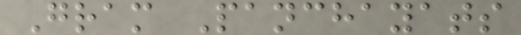Gram Panchayats
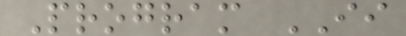Program II
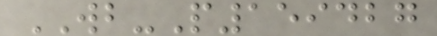WB-P159427
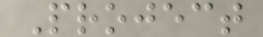Project
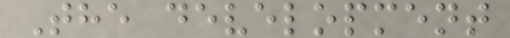The development
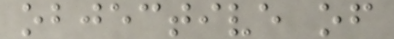objective of
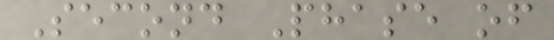Second Phase of
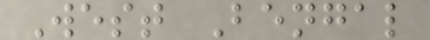West Bengal
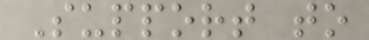Support to
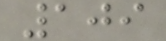109
